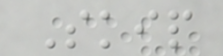Skip
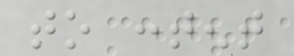to content
